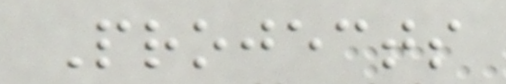Projects
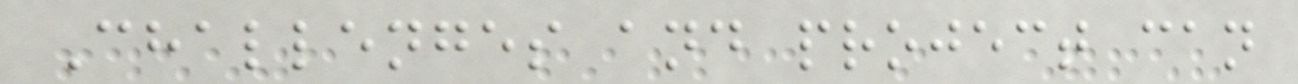Challenges and project can
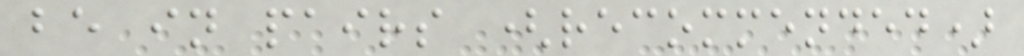be in pairs (recommended)
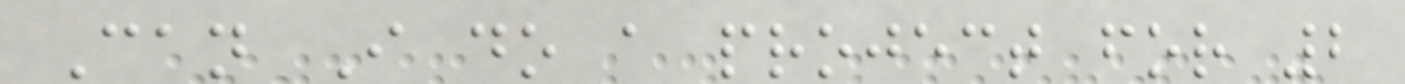Can I do a project for 2
